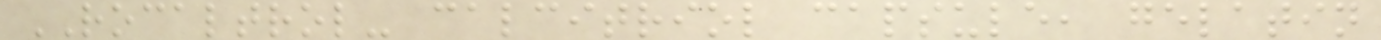ROCALTROL- calcitriol capsule, gelatin
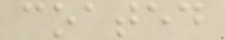coated
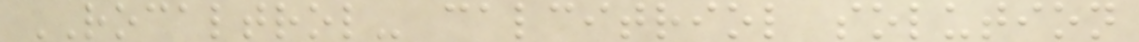ROCALTROL- calcitriol solution
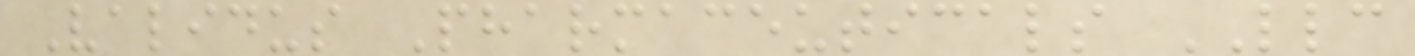Validus Pharmaceuticals LLC
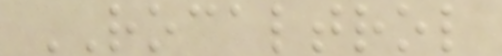ROCALTROL
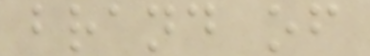brand of
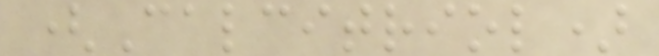(Calcitriol)
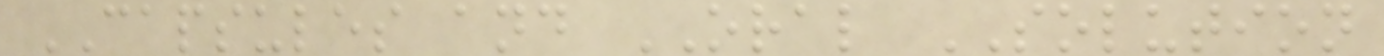CAPSULES and ORAL SOLUTION
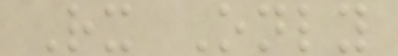Rx Only
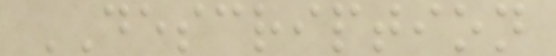DESCRIPTION
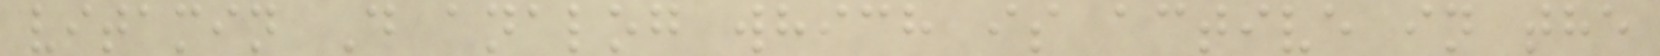vitamin D analog which is active in the
